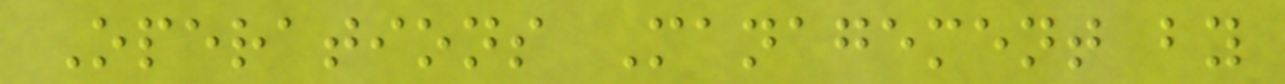Operations Management by
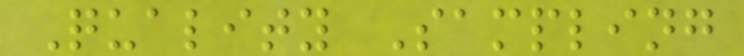Quality Sampling
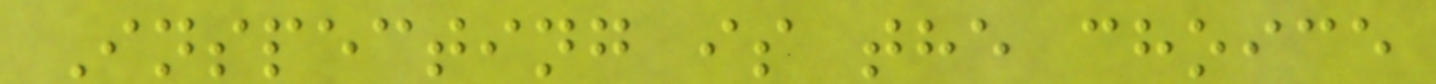Inspecting is the choice
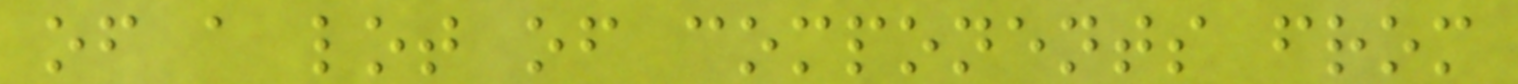of a lot of components from
